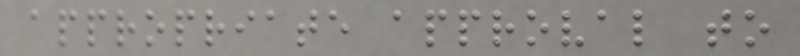appropriate approval to
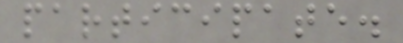participate.
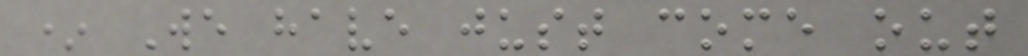* We have just come out
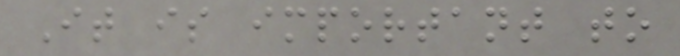It is important to
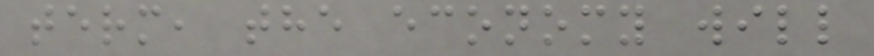term, the economy will
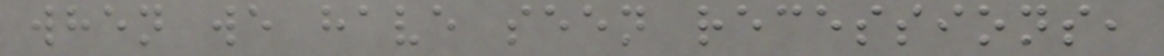when we have seen recessions,
